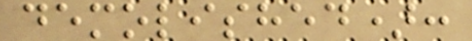demolished):
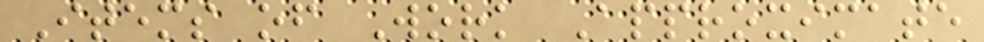Items of Work Approximate
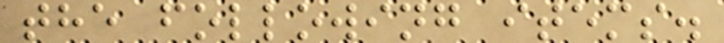the following items.
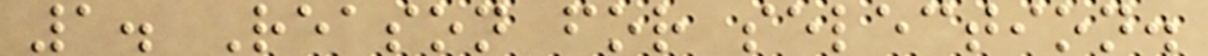1. Reason for selection.
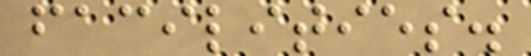facilities.
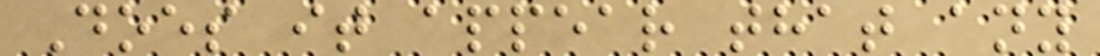Does it appear that any
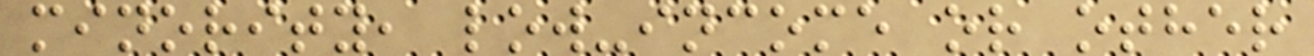minority, low-income or other
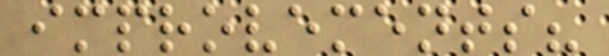improvements?
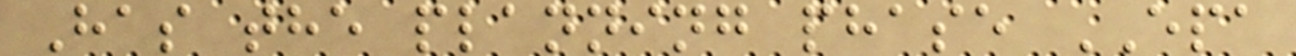Has the planning phase EPA
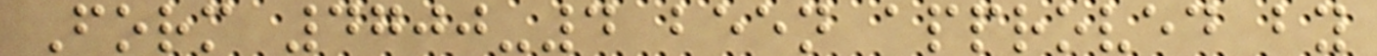Form 4700-4 been approved by
